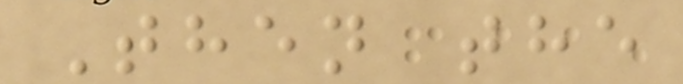Then the
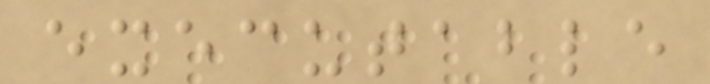executable
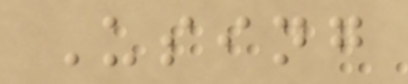Using
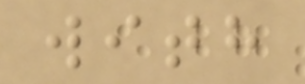with
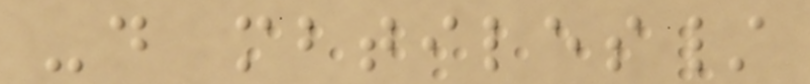-d mbtiles/
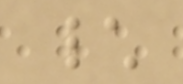\
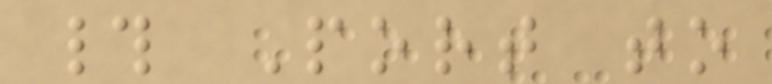# Port to
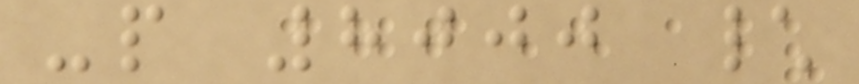-p 8000 \
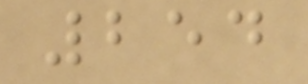254
